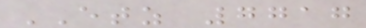ETZ 7717
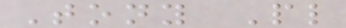Tony Pl
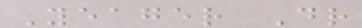Yeager Dr
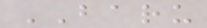BARU
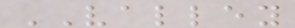VALLEY
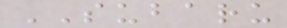SUBARU
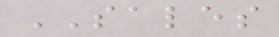SALES
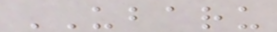UBARU
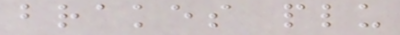brakes plu
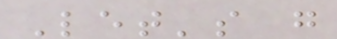Let's g
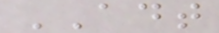ADT
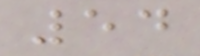54
